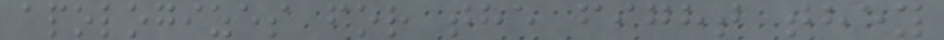apologizes for the fight they
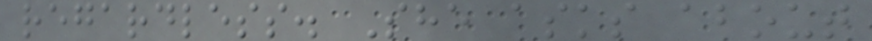regardless. She asks about
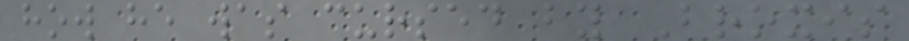how he was cursed by Broxis
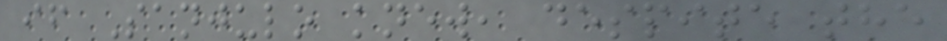if Sanjulo knew, despite the
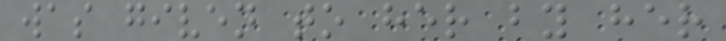was given to her by her
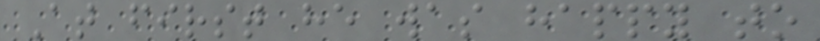At first he was happy to
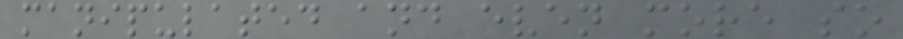manipulated and even more so
